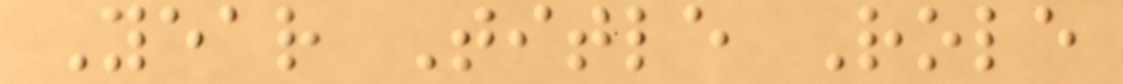Year Title Role
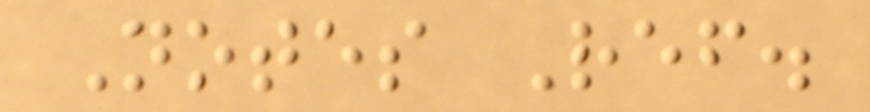Notes Ref.
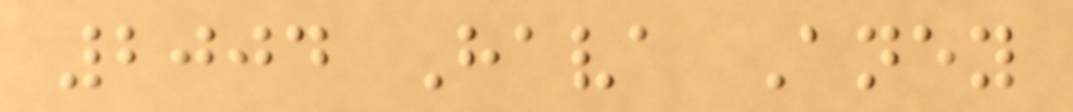2004 Hava Aney
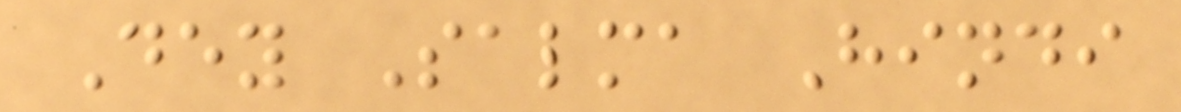Dey Salma Hindi
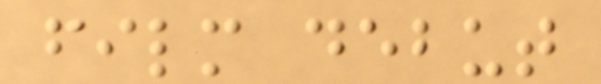film debut
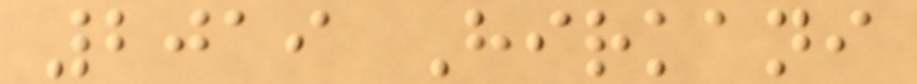2019 Hirkani
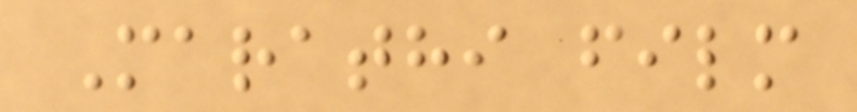Marathi film
